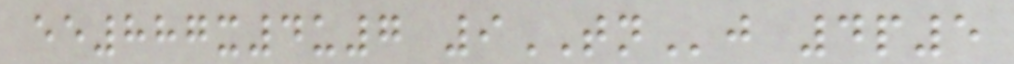ee887x4u7 9TNj 4p5
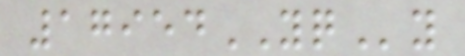17954YQy
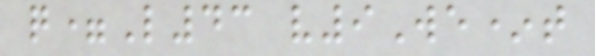q=L43 v9We*t
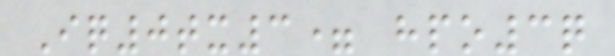Iq0tx3= hpo3q
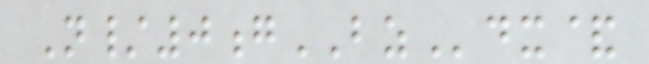N/0gBZdx&
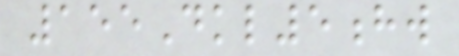155Dkl5hw
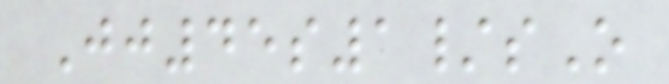Jj45s1/sO
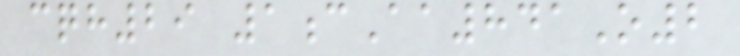cqh29 1cAa841O2
